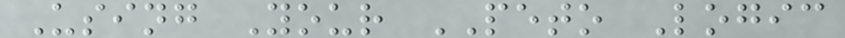Using Your PETO Logic
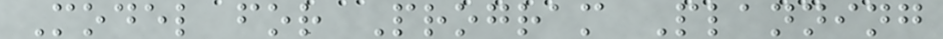Model for Program Planning
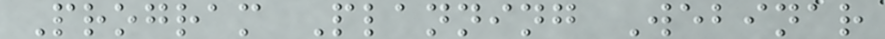Program Planning Webinar
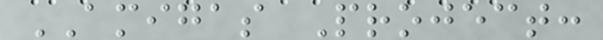AMIGAS Project:
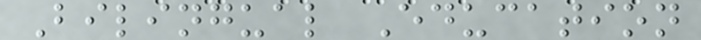Bilingual Education
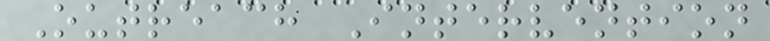Outreach Intervention
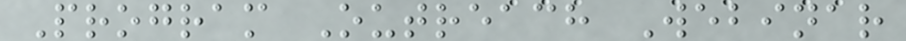Program Outreach Webinar
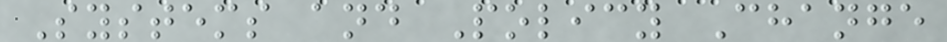Systems and Policy Change
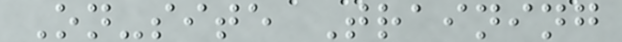On-site Training
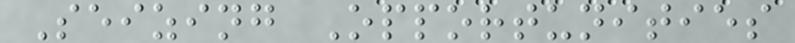Seizing Opportunities
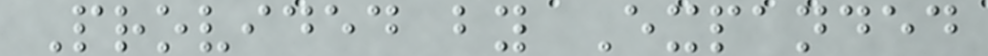Provided by Expanded
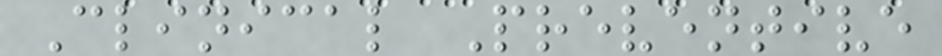Clinical Preventive
